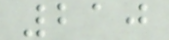210
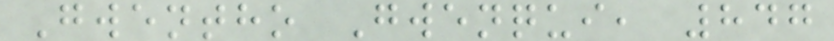Gwentho Gwenqui, 847
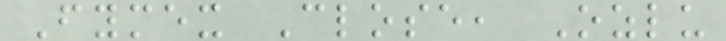Fymex Close, Ozlu
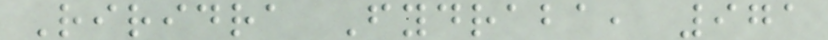Riridra Fydraba, 971
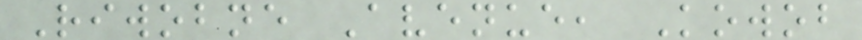Riwobne Avenue, Kowob
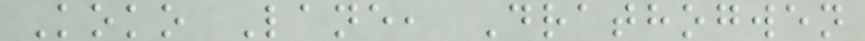Koko Lane, Drathogwen
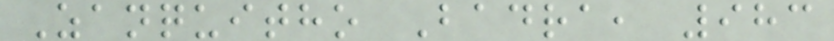Zanquitho Badra, 983
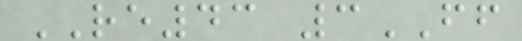RE43 3FF
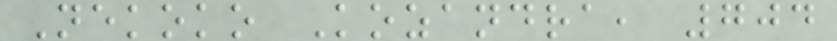Nekoko Kozandra, 704
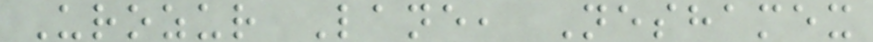Urozur Lane, Neshamex
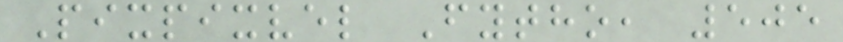Pixpixvel Fytho, 505
